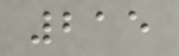215
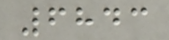6843
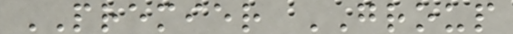PREMIER GROUP
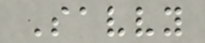Savvy
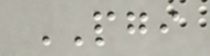PGI
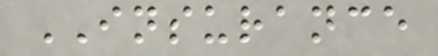INSURANCE
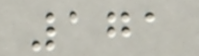171
